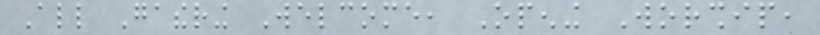All Gathering Welcome, Opening Worship,
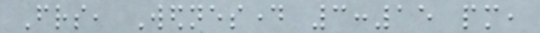Friends, Wednesday 3:15 pm,
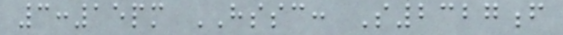3:15pm HSSC: S2327f
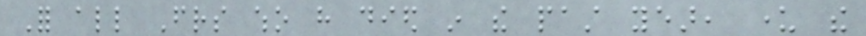For all Friends who have died in the past year, under the
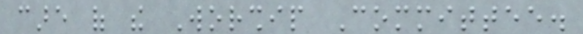care of the Worship Committee.
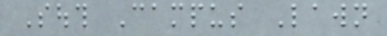South Campus Lawn
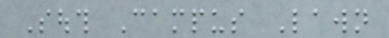South Campus Lawn
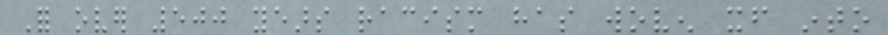For over 500 years racism has woven itself into
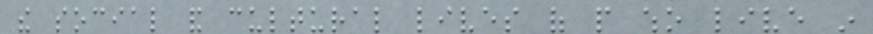the social and cultural lives of people who live in
